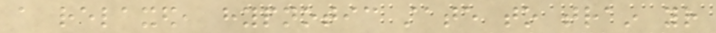a relaxed, hypnotic state to train your
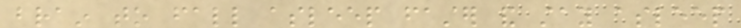brain to fall asleep faster and stay asleep
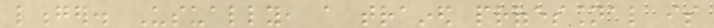longer. Usually, a trained professional is
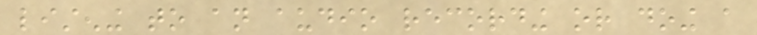listening to an audio recording or doing a
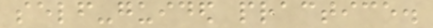self-guided practice.
